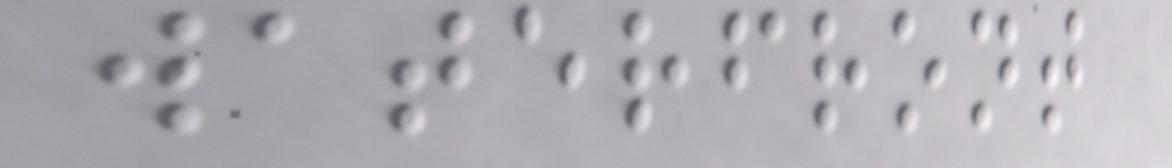waterfront
